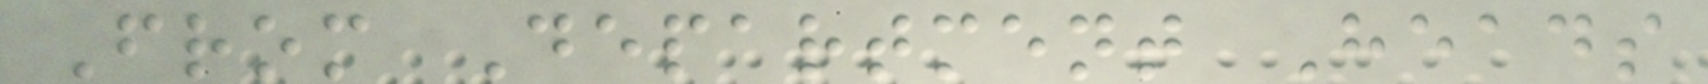From Department Heads
